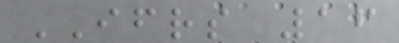IFRS 16
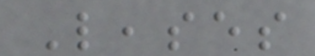Leases
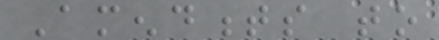Amendments to
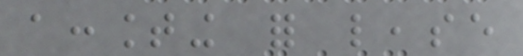accounting for lease
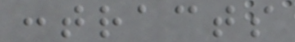contracts
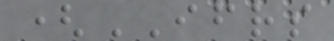(IFRS
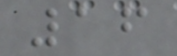16
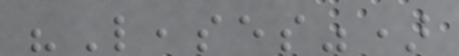"Leases")
